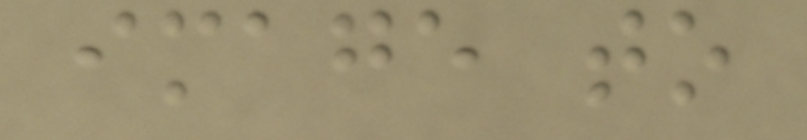image to
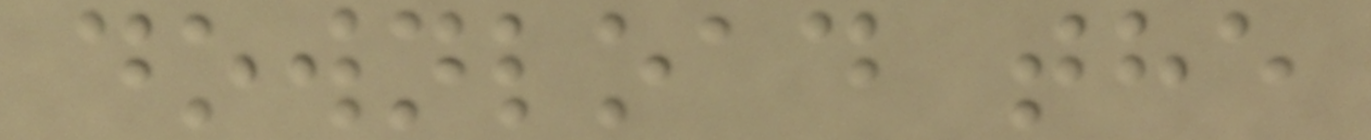download the
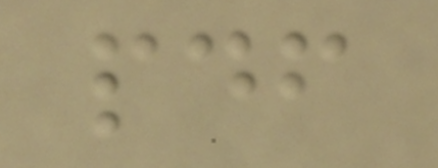pdf
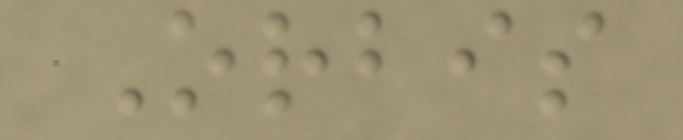Orbis
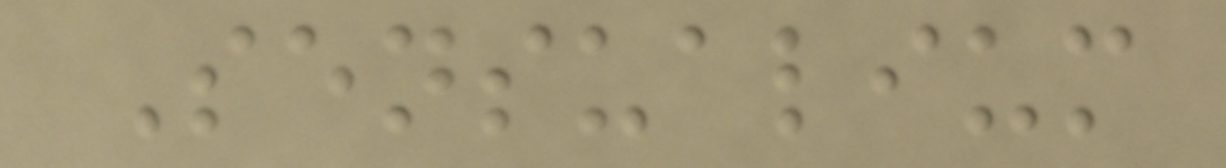Sensualium
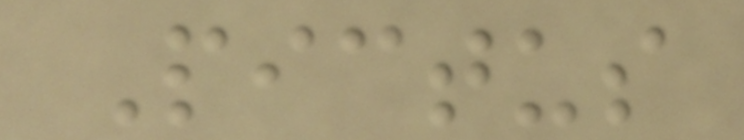Pictus
